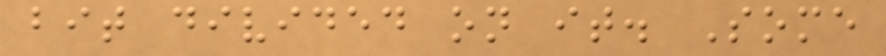bit divided on it. Some
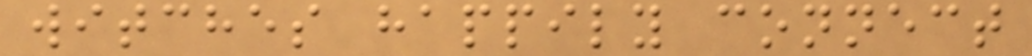witches happily connect
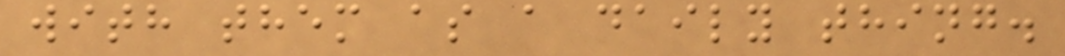with them as a daily thing.
